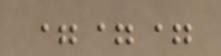===
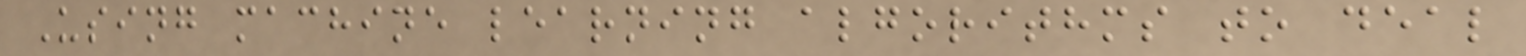Using machine learning algorithms to deal
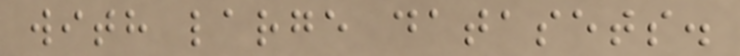with large datasets.
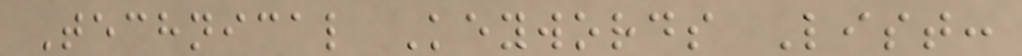Technical Keywords List:
